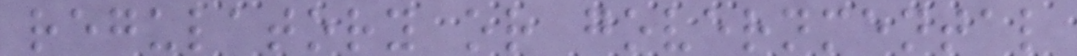regulatory or governmental
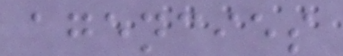agencies
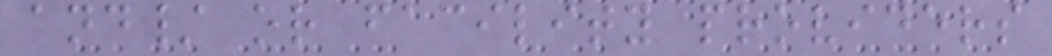and/ or facility providers
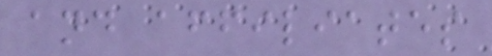and affiliates
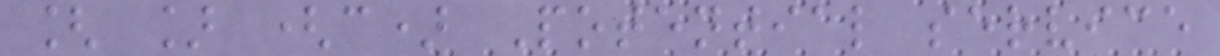[ ] (c) Potential service
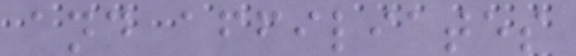and affiliates
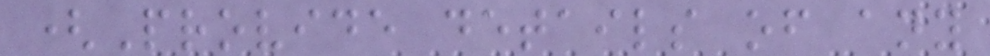(Provide details of any
